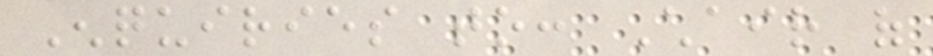Enquiries to: Chair of
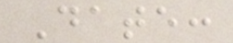Date:
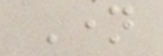Name
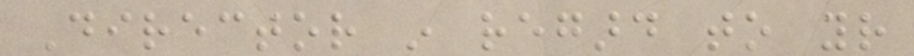Director in regard to your
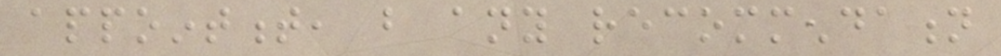appointment, but any recommendation
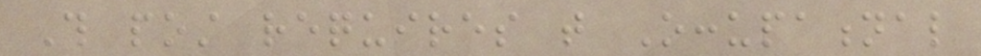This post requires that Occupational
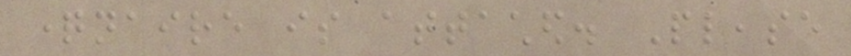questionnaire is attached. Please
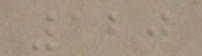120
